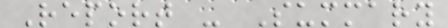Report - Summary
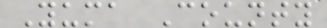Yuma County
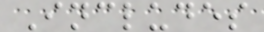Includes
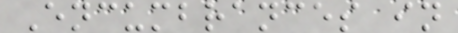Encumbrances in
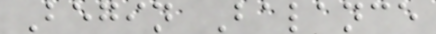Begin Balance
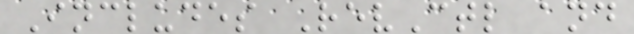Includes RevCtl and
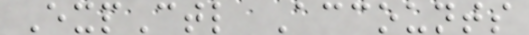ExpCtl Accounts
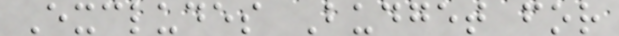Excludes Budget for
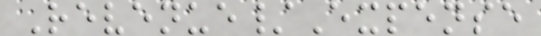Revenue/Expense
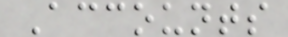Accounts
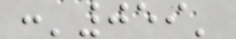:'059'
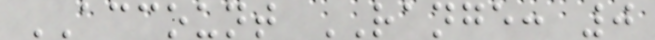ACCOUNT RANGE: 0
